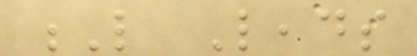L Leads
